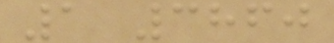1 3860
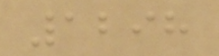1298
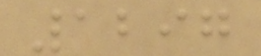1297
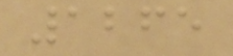1265
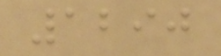1290
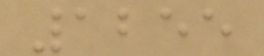1255
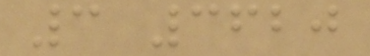3 3620
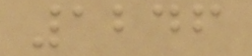1246
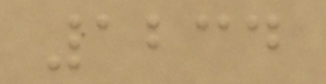1234
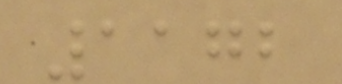1172
